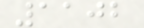1102
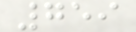759
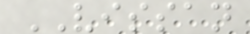VISSAN
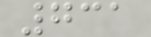731
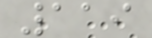119
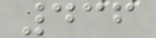436
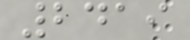2419
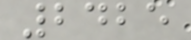2425
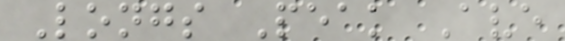Longs Peak Ave
